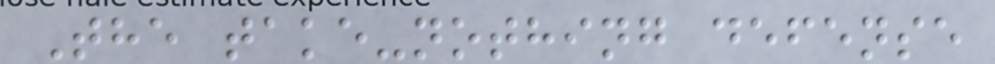The take-nothing defense
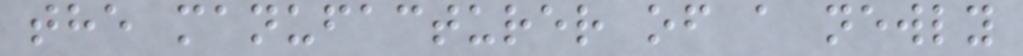the manufacturer of a newly
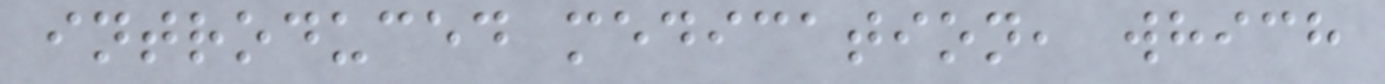introduced medication, which
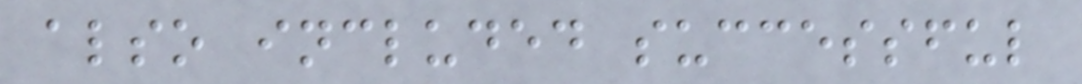also included successful
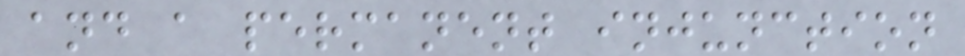and a permanent injunction
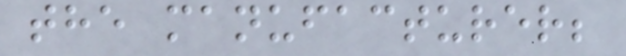the manufacturer;
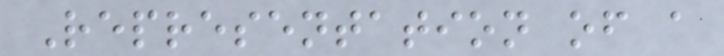Representation of a
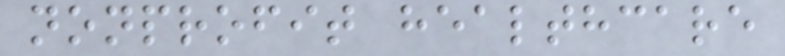nonprofit healthcare
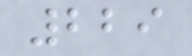229
